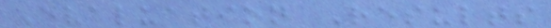Evaluation Results
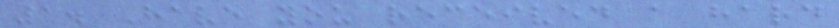1. Have you received a hard
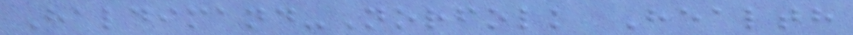Haldimand-Norfolk Health
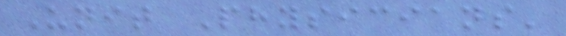Unit Physicians'
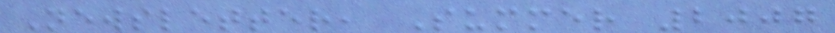Newsletter, Summer 2007
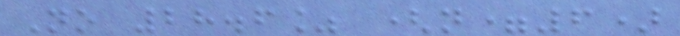No 28.6% (n=6)
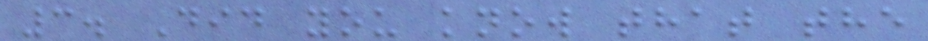3. Did you know that the
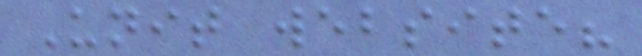Unit website?
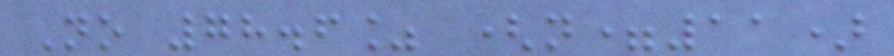No 78.6% (n=11)
